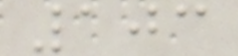103
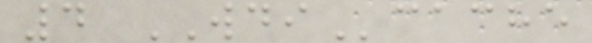4 WDIcache
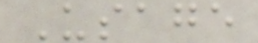Usage
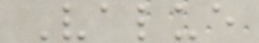Value
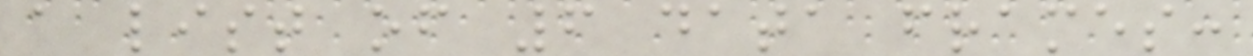a list of 6 data frames:
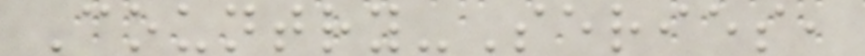Country-Series,
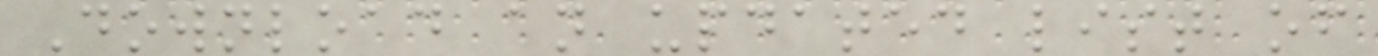Download an updated list of
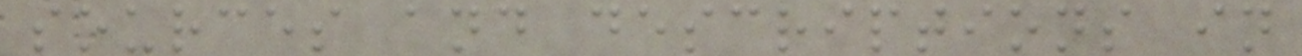sources and descriptions in
